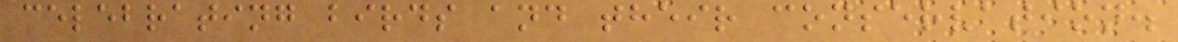celebrating birds and their conservation.
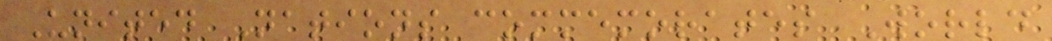United Nations commemorates World
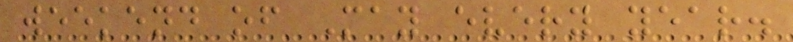weekend of May every year.
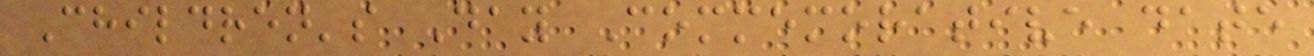Children's Day Commemorative date
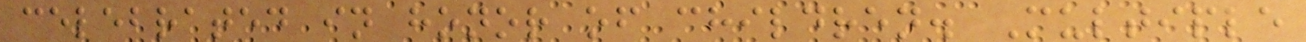celebrated in honor of children. Multiple
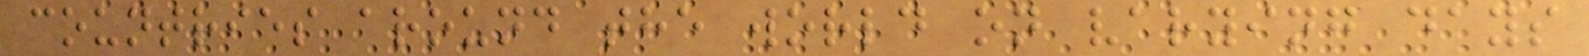countries around the world on varying days
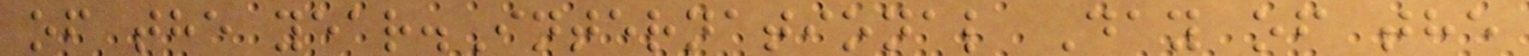of the year.International Day of the
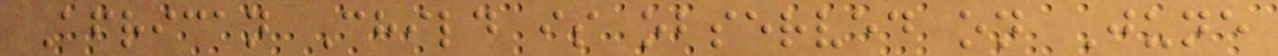African Child is observed on June
